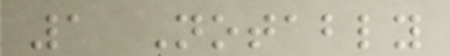1 Notably
